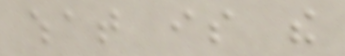what is the
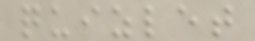quizlet
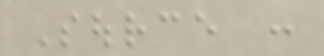Source :
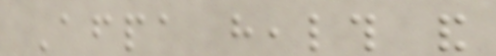Afpa health and
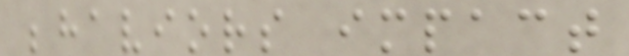behaviors impact
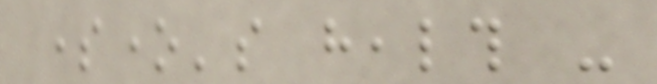someone's health -
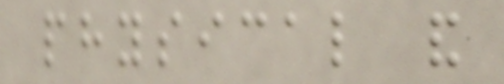physical and
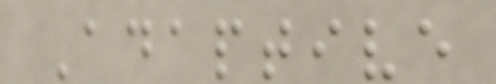Adaptive
